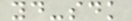yd-sdk
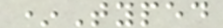*Typed
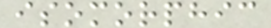isomorphic
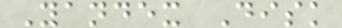Yandex Disk
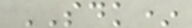SDK*
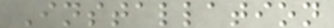Installation
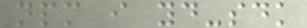npm i yd-sdk
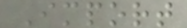Import
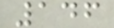146
